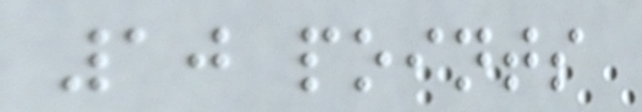10 points
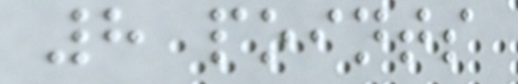8 points
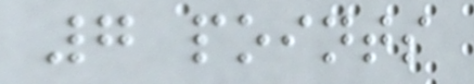7 points
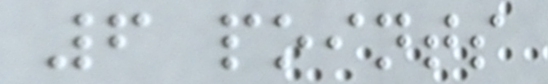6 points
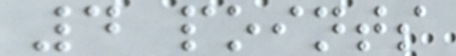4 points
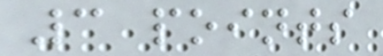3 points
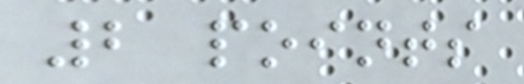2 points
